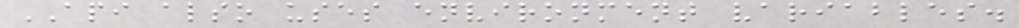API also uses environment variables.
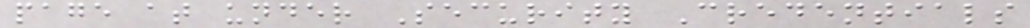page at under Security Credentials
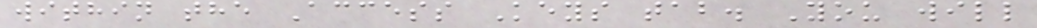within the Access Keys tab. You will
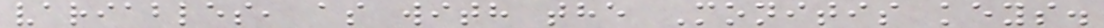variables, as with the Monitis keys.
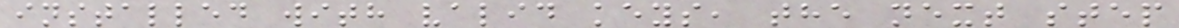installed with valid keys, the next step
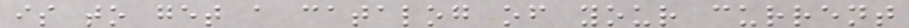is to get a catalog of your current
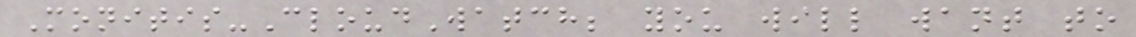Monitis-CloudWatch; you will want to
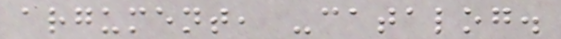argument, -catalog.
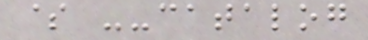$ --catalog
